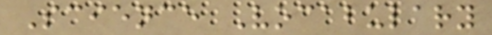Science Vocabulary
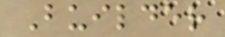Builder
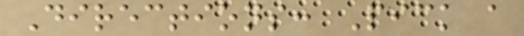Directions: Pick a
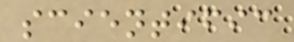scientific
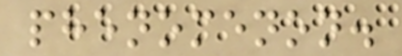phenomenon.
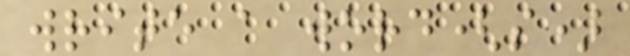write a word(s)
